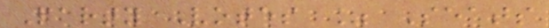Party Votes % Seats
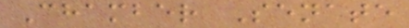Chamber Senate
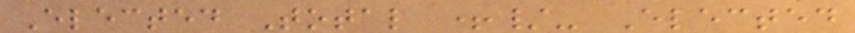Elected Total +/- Elected
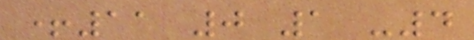+11 0 1 -4
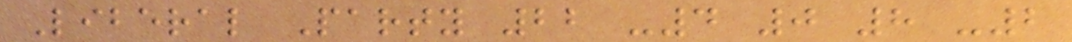Liberal Party 22 -4 0 8 -2
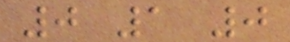0 1 0
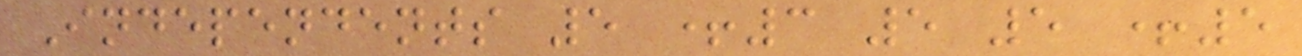Independents 5 +3 5 5 +5
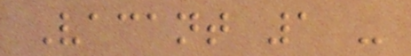Vacant 1 -
